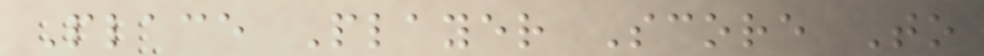Place Player Score To
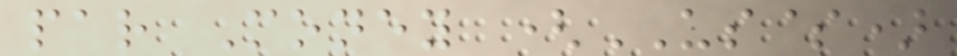par Money (US$)
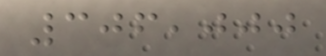306,000
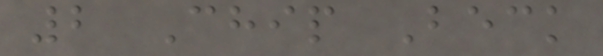2 Chip Beck
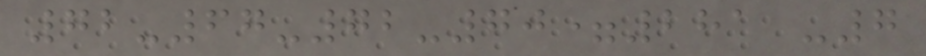72-67-72-70=281 -7
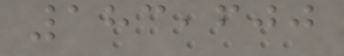183,600
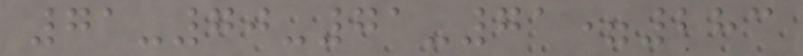71-70-71-71=283
